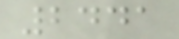2441
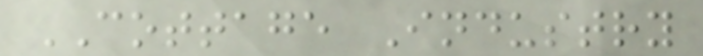COTTAGE Industry
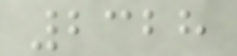2328
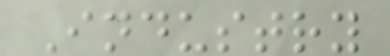Industry
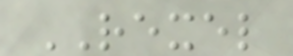REXEL
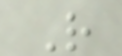R
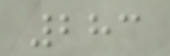283
